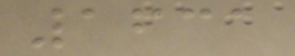1631
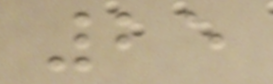25
